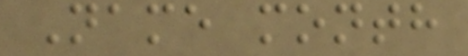Name month
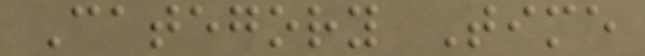Category Time
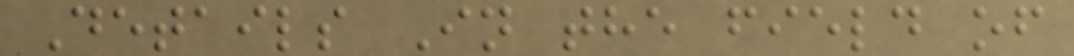Details In the field of
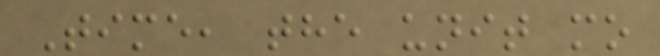Time, the unit mo
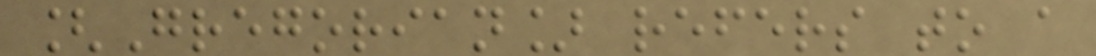[Gregorian] refers to a
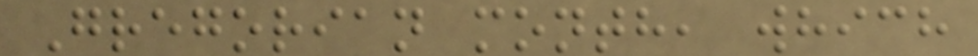Gregorian month, which
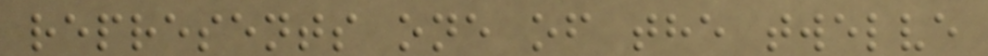represents one of the twelve
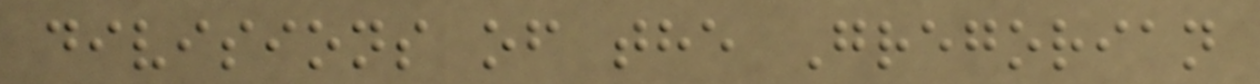divisions of the Gregorian
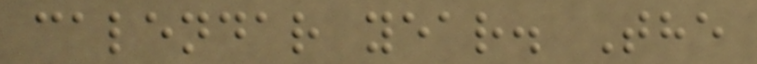calendar year. The
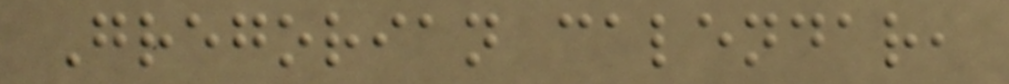Gregorian calendar,
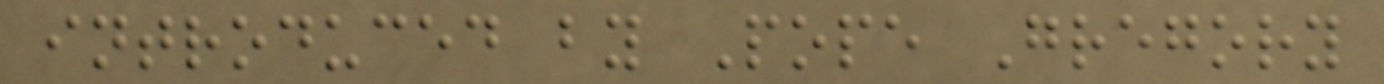introduced by Pope Gregory
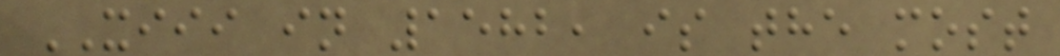XIII in 1582, is the most
